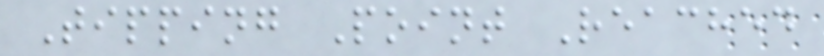Tipping Point Reached
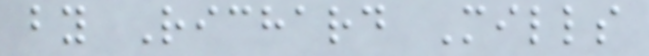by Richard Mills
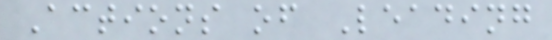Actions of Leading
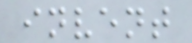invent
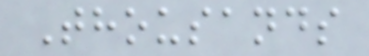Thousands
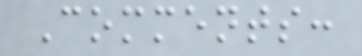Comments:
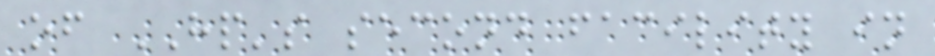of HP's second facility in
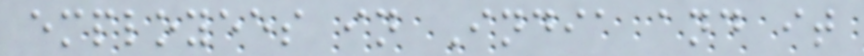employees in India and it
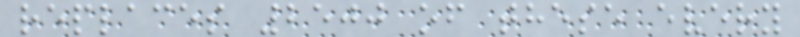replaces 2500 of these every
